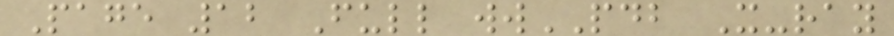Page 12 Full wwPDB X-ray
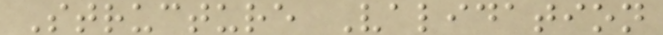Structure Validation
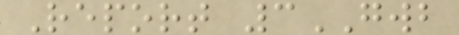Report 3GWB
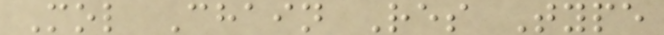Mol Chain Res Type
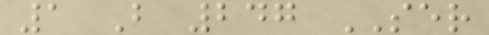1 B 247 SER
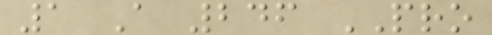1 A 246 PRO
